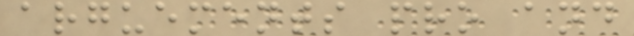arguements pro and
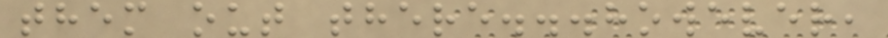them out there...however,
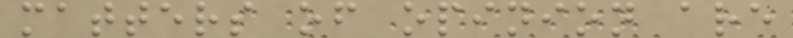matters of opinion are
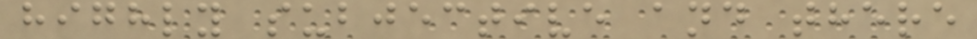highly subjective and there
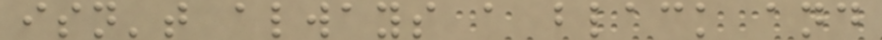isn't always a black and
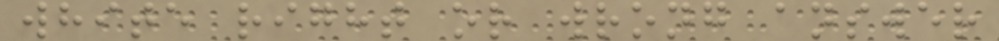white right or wrong answer
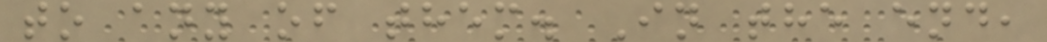to any of them. In the end,
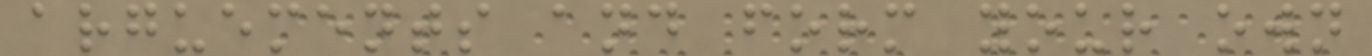arguements and form your own
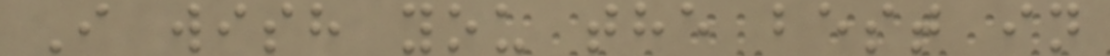I wish you the best in
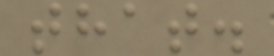that.
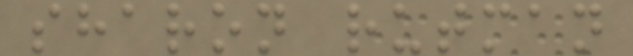sharon rutman
